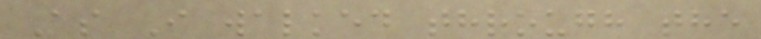As I walked through the
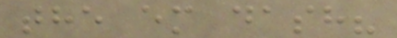the em dash?
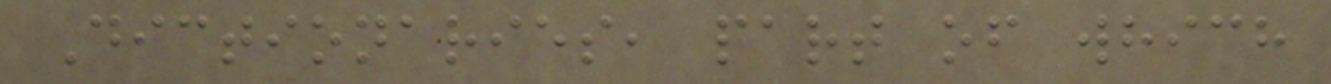Dictionaries, part of which
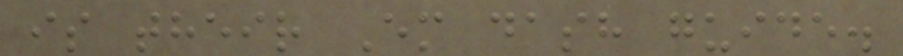is their Em dash guide.
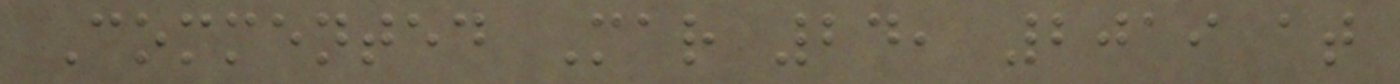Commented Mar 24, 2019 at
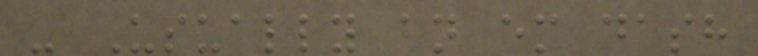- Usually an em dash
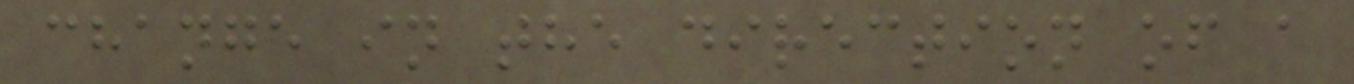change in the direction of a
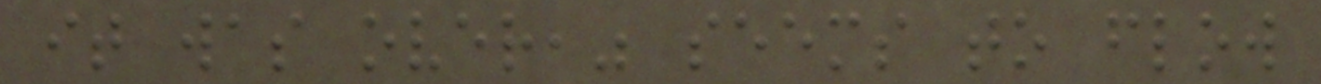it was over," seems to flow
